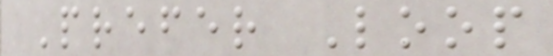Prefer Loop
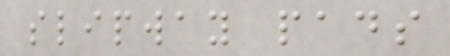slipway pads
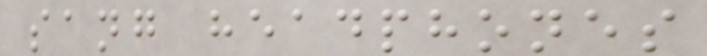sang headphones
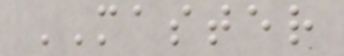MASTER
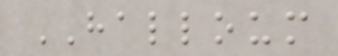HALLOUM
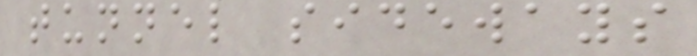tunnel sideways
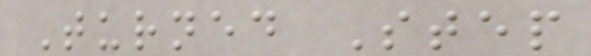Turned Step
